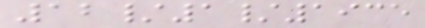12/1/1935
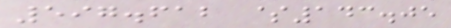597.612 $143.05
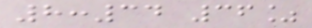8:34 36%
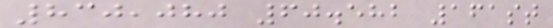830,080 60.582 161st
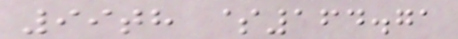99th $164.71
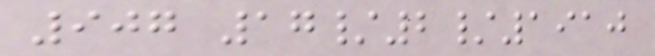907 17/2/1910
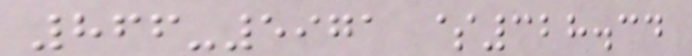866-5971 $328.34
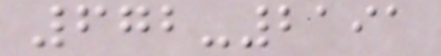672-2191
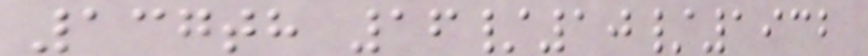137th 16/10/1932
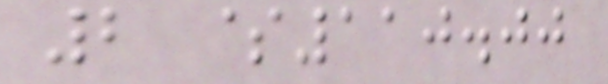2 $110.00
